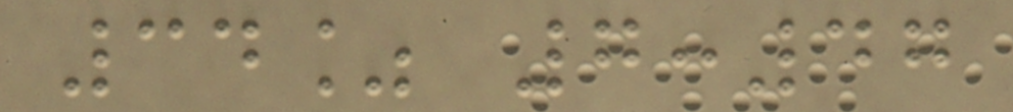34% 7:47
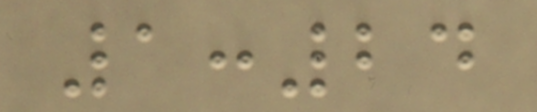1:24
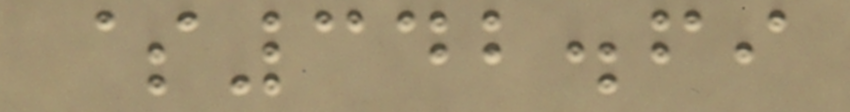$342.69
